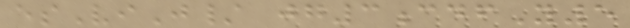esViJ/ jg3cdfY5
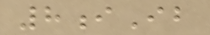8iIb
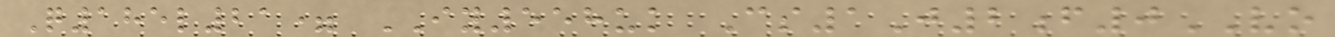Q185l21= IY558uk Cs1J2f0VO
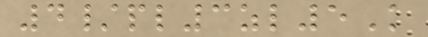4/pl3zl5K
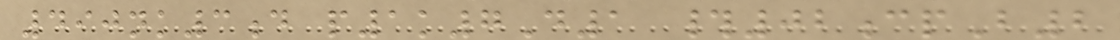490nk3d p1k7D1 #02cpB2
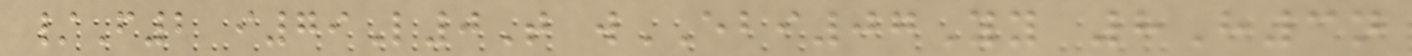/F2 i79L0T wEBI07Yy 8H3n
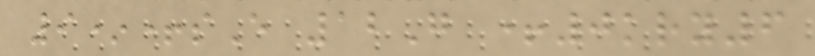9*+sE 12G +0kry6
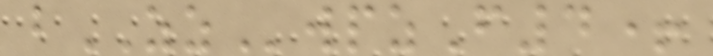bZZwpzF4+
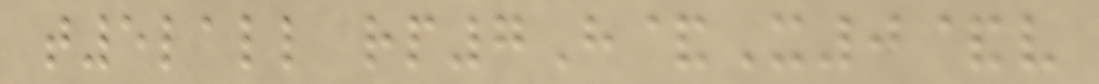t5lall rp7H&X0&v
